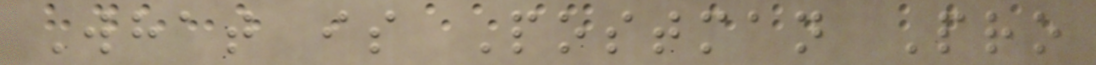What is Postman Pro
